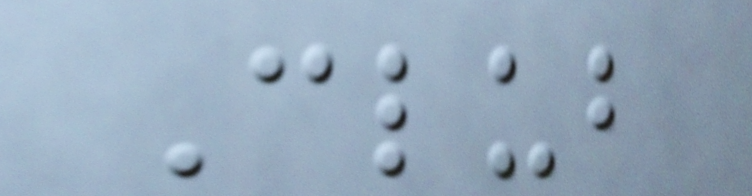Club
